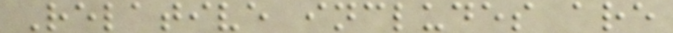Relative includes are
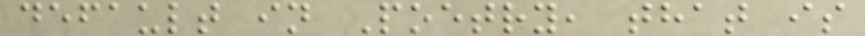default in Poetry, that is
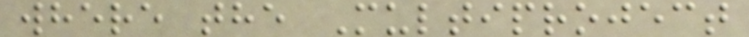where the Multiproject
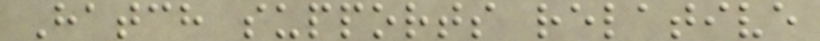Hatch supports relative
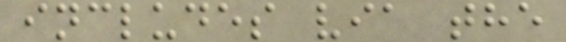includes via the
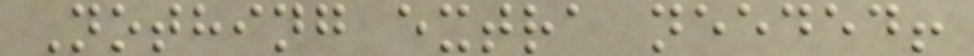Nothing extra needed!
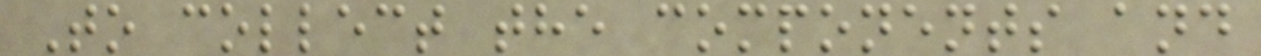To collect the components and
